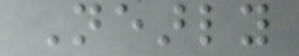Nearly
